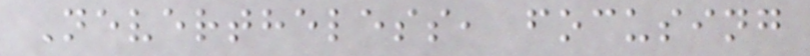Nevertheless, focusing
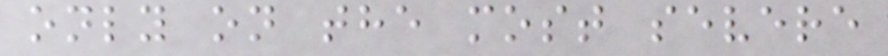only on the most severe
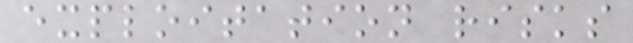exploitation risks
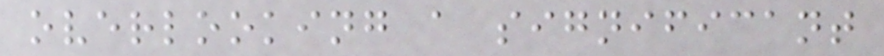overlooking a significant
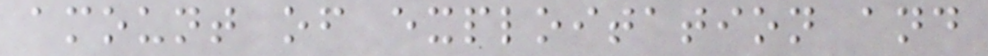amount of exploitation and
